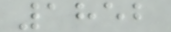1852
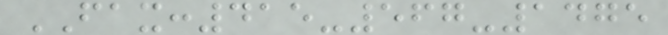FAX:415-567-1475
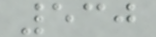530
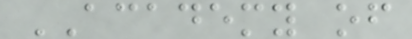ACADEMY of
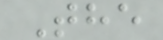The
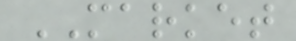MARKET
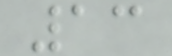13
